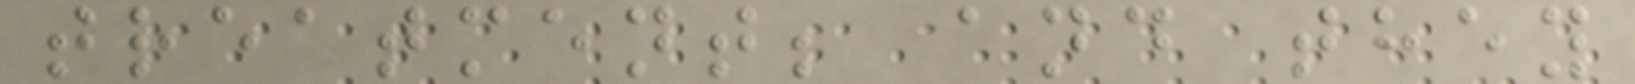treatment; and they
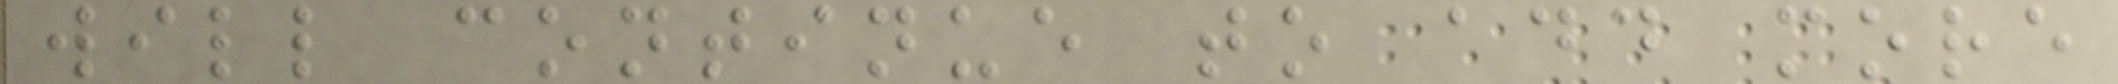will continue to add more
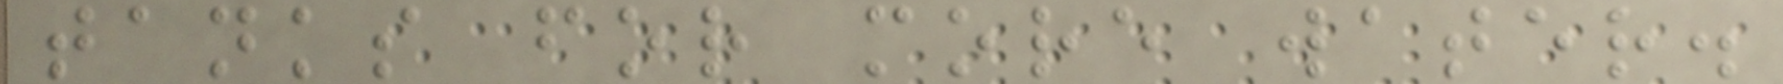tanks for more water.
